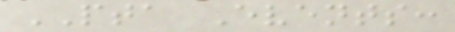PTA Events:
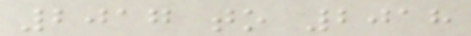2017 to 2018
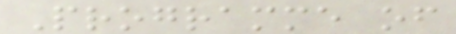Programme of
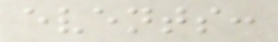events:
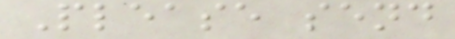Please send
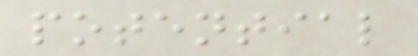potential
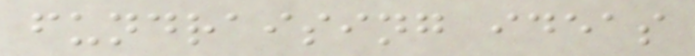fundraising ideas
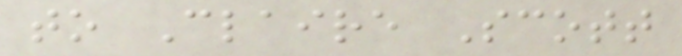to Claire Scott
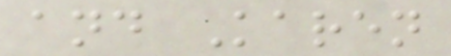and Karen
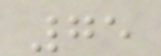75
